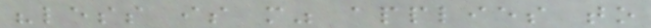"less is more" applies to
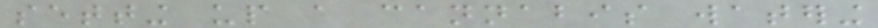setting up a cannabis watering
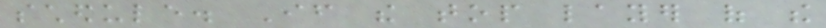schedule. If the top layer of the
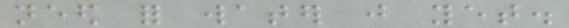need for water just yet.
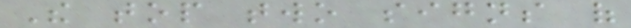The top two signs of
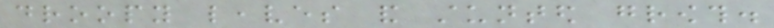droopy leaves and stunted growth.
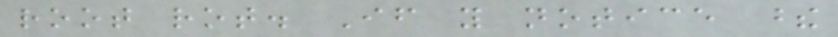root rot. If you notice these
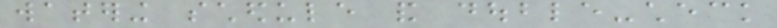watering schedule and double-check
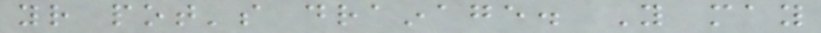your pot's drainage. You may
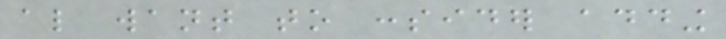also want to consider adding
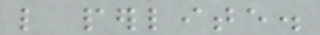like perlite.
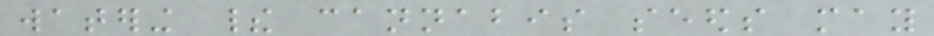watering their cannabis seeds may
